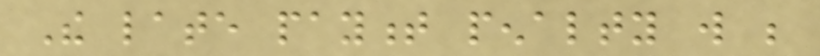The late payment penalty will be
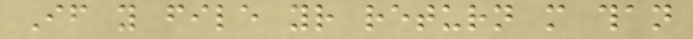If you file your return more than
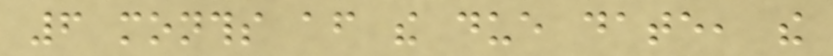6 months after the due date, the
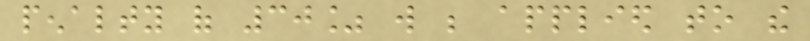penalty of 30% will be applied to the
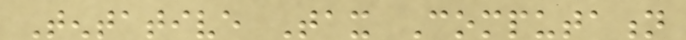Tentative Tax Computation
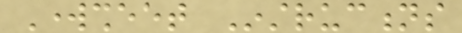Worksheet Instructions
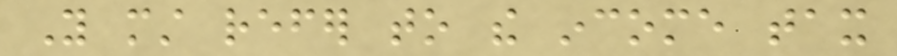You must refer to the income tax
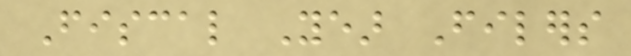Fiscal Year Filers
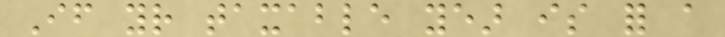If your taxable year is for a
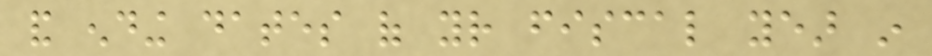and ending dates of your fiscal year in
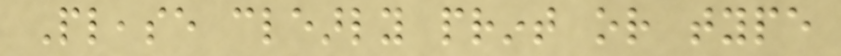Please clearly print or type
